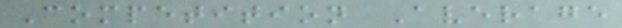Competition Average
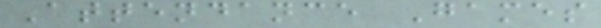Attendance Games
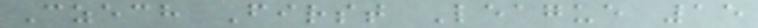Czech First League 15
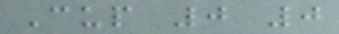Cup 0 0
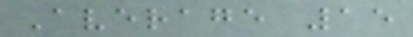Average 15
